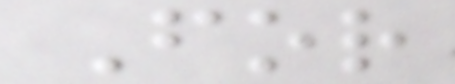For
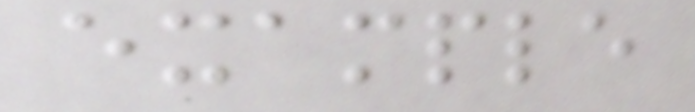example
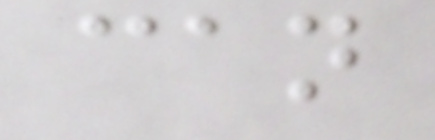can
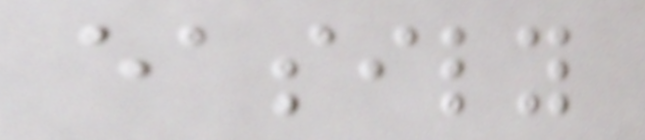easily
